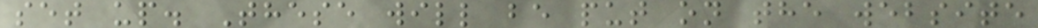set up. These will be put on the website
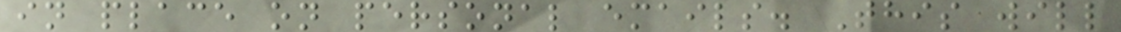in place on personal emails. This will
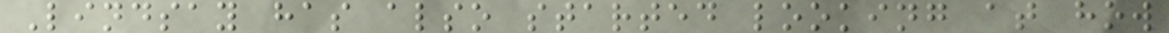Lindsay has also started looking at how
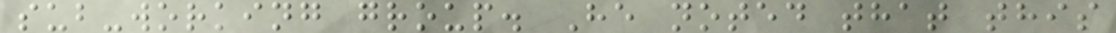sub-working group. He noted that this
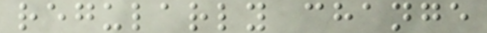regularly change
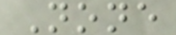None
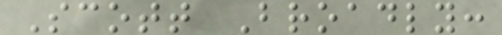Scott Broadly:
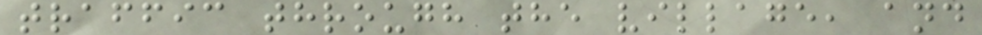traffic through the village, and
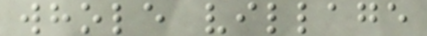whole village
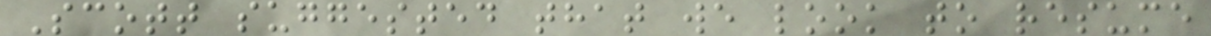Scott suggested that we look to resume
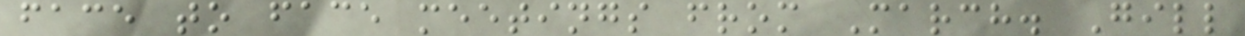face to face meetings from March. Gill
